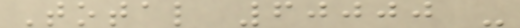Total 60000 -
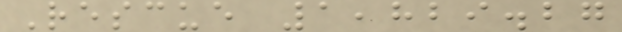Rescue 1,829.27
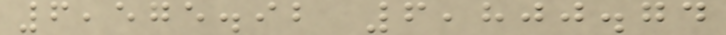6,575.92 6,800.74
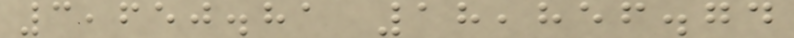3,650.81 18,856.74
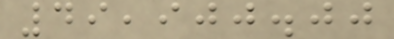49,900.00
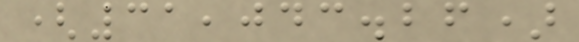(31,043.26)
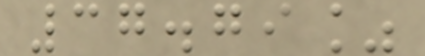37.79%
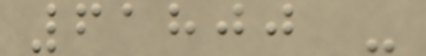61800 -
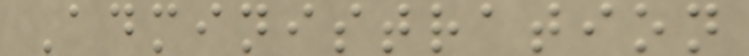Administration
